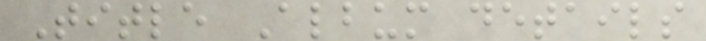Title Album details
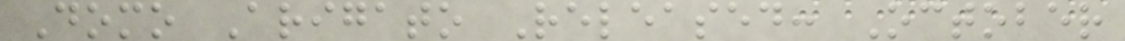Domo Arigato Released: October
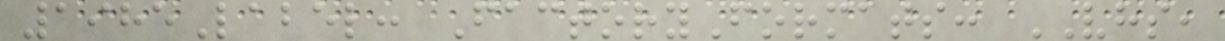1985Label: FactoryFormats: VHS,
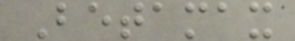Betamax
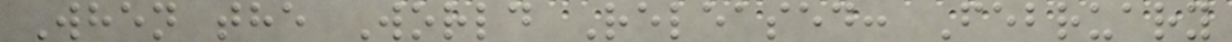When the World Released: February
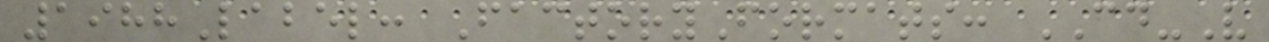1988Label: FactoryFormats: CD-V
